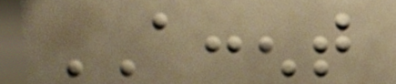ACCENT
